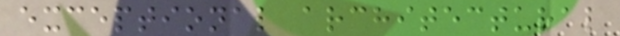exceptional architectural
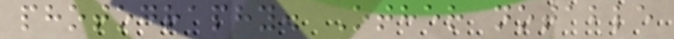photography. Other notable
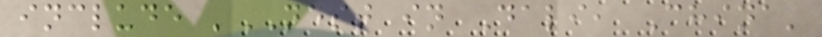include 'NEST in Dali, China'
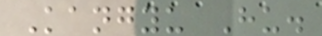Kangyu Hu.
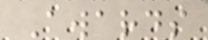Awards
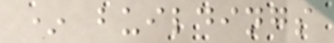* buildings
